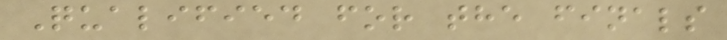Qualified for the finals
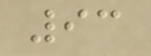93
